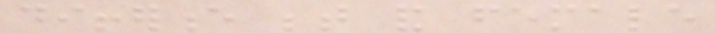difference between and female
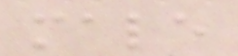male
